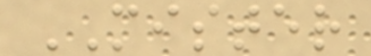MISTER
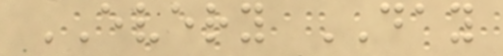EVERY DAY
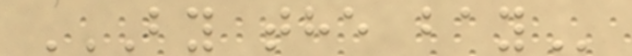BY THE BAY
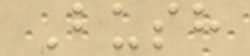Bush
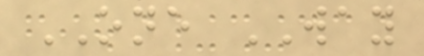ONE WAY
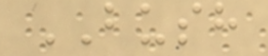BUSH
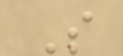S
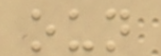oun
